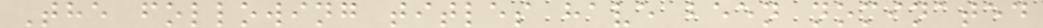The following titles have been nominated
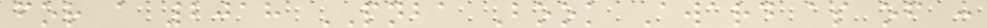for a 2018 PNBA Book Award as of :
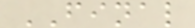FINAL
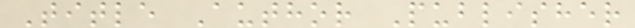Title Author Publisher
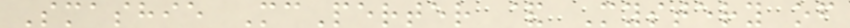Smashie McPerter & Mystery of
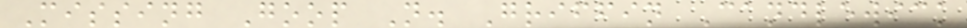Missing Goop N. Griffin Candlewick
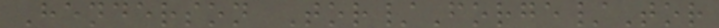Henderson Tor/Forge/Tor
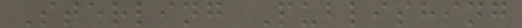Sterling Publishing
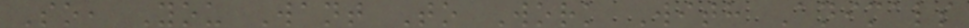So, You Want To Work With Animals
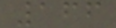166
